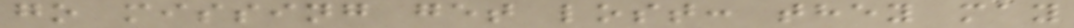go missing get lost: they may
